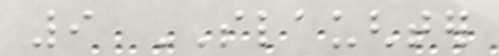9 SLAUGHTER
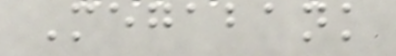Megabank
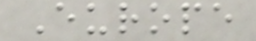Europe
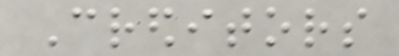Creditors
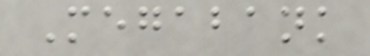Megabank
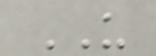US
